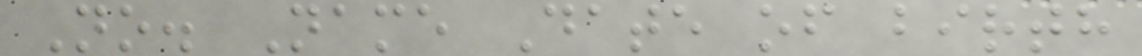No. Name Date of birth
